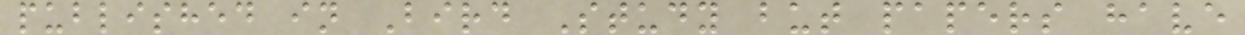published in Bird Study but papers have
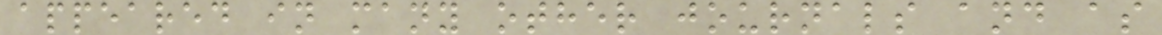appeared in many other journals and as
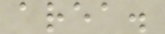area.
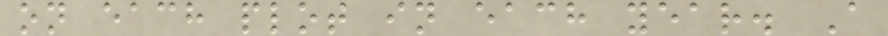on each plot in each year. A
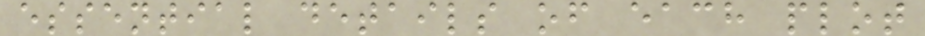essential details of each plot
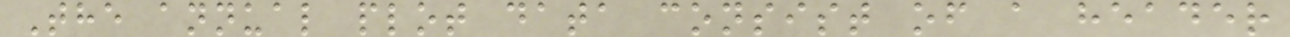The annual plot data consist of a header
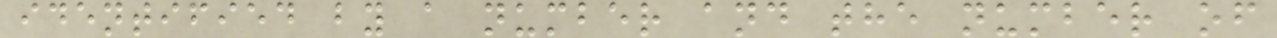identified by a number and the number of
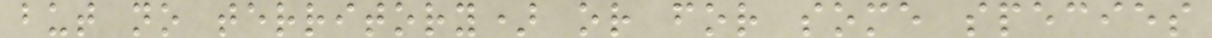but no territory) or for some species
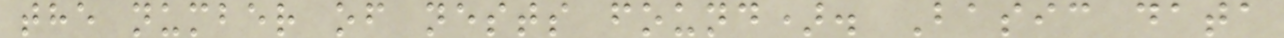the number of nests found). Basic data
